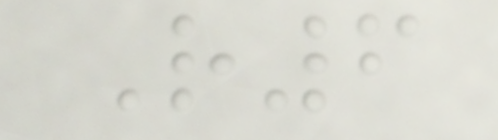R6
